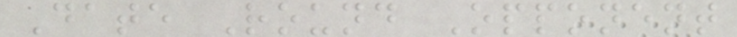Date Round Opponent
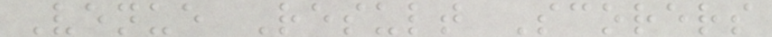Venue Result Scorers
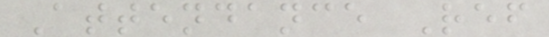Attendance Ref
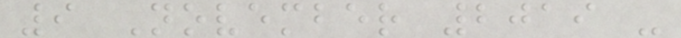9 November 2019 -
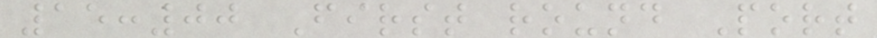15:00 First round Port
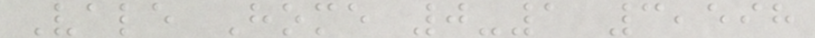Vale Home 0-1 3,598
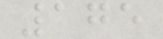175
